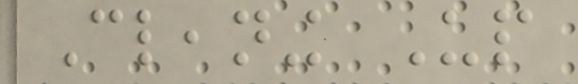Cleaning Up
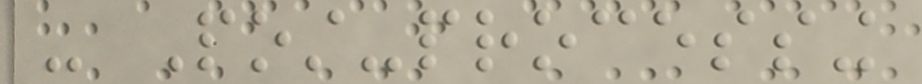- Post-processing
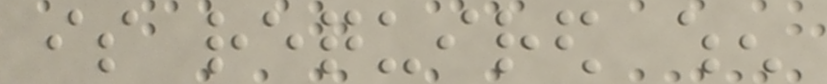is required when
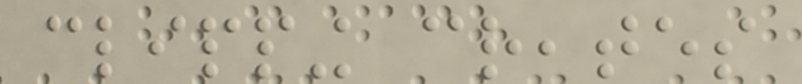clipping creates
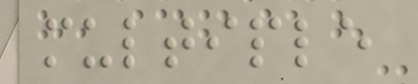multiple
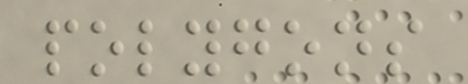polygons
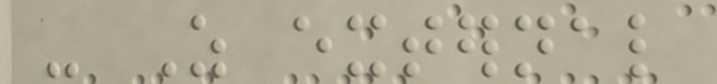- As external
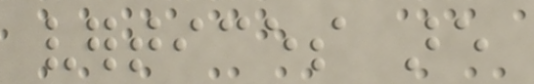vertices are
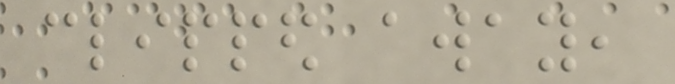clipped away,
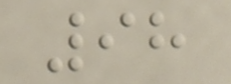98
